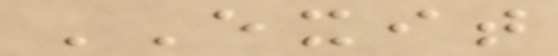EXIT
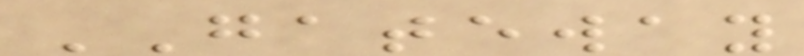GATEWAY
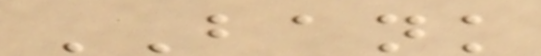BANK
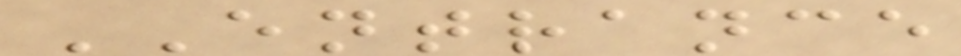ENTRANCE
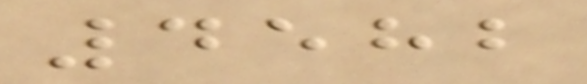4582
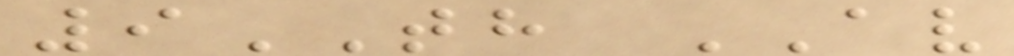9TH AV
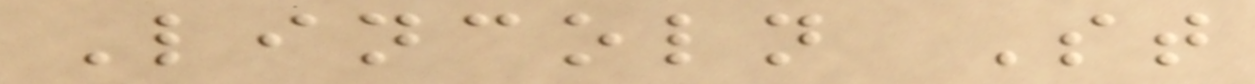Lincoln St
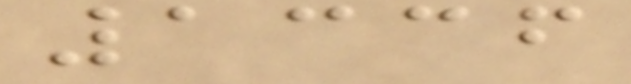1336
